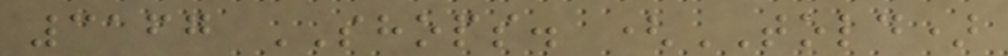3167 SHOPS. (TOLD)
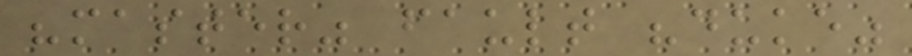"master" fault "duke"
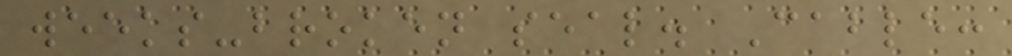weeks-broken seal. Cable:
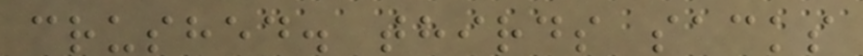crushed. thirds sacks
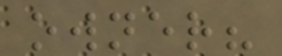owner?
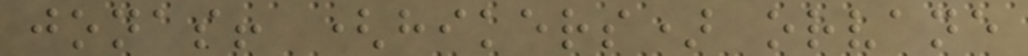jonas! (hikers) orvane
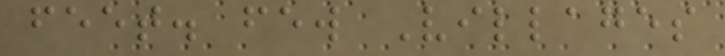feet. few Villages
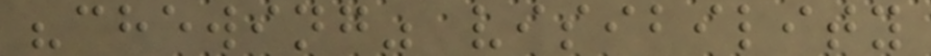"chewing" visibility
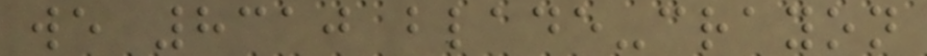we 8310 blade-crayon
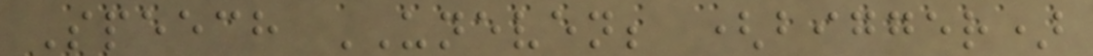Speech UNEVEN; (bigger)
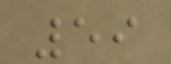59
